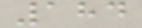184
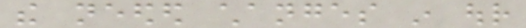the needed changes in our
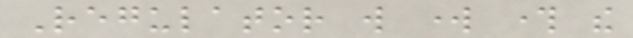Regulator will work through the
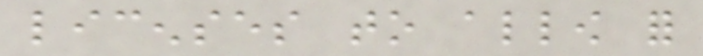licenses to allow for
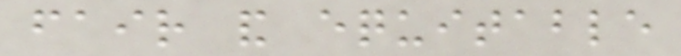fair and equitable
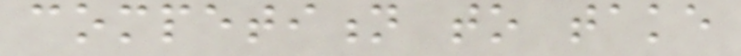competition to take
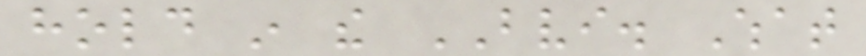hold in the BVI. What
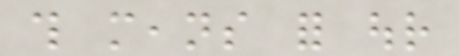this means for our
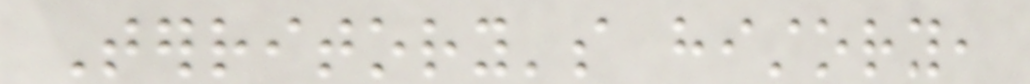Territory's history,
